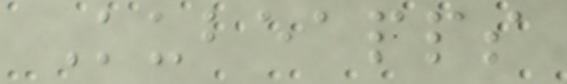Kubeapps
